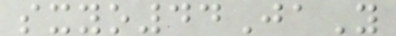sxyo44JaY
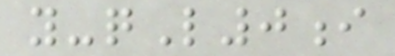y-qL0i
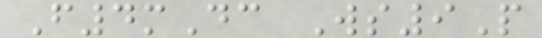F4mDc Ws9P
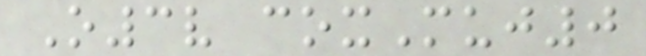O3v coxMuj0
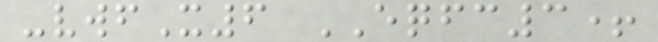-vwfX6 EQFC3+
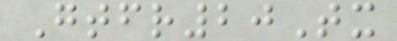Gtfr20Tx
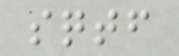sqtf
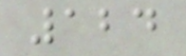124
